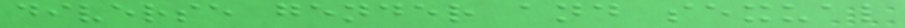diverse gender and sexual
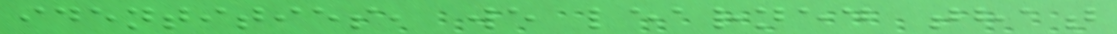identities, we learned that
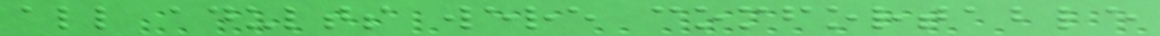all adults were comfortable
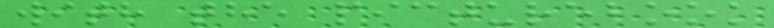with the picturebook
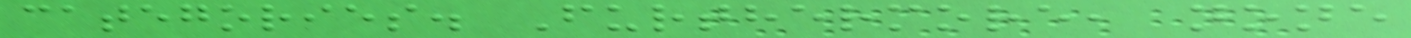categories. Furthermore, none
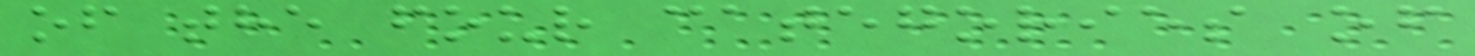of the four categories of
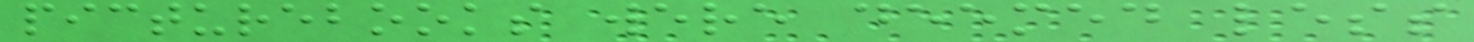picturebooks were deemed less
